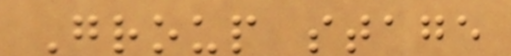Group stage
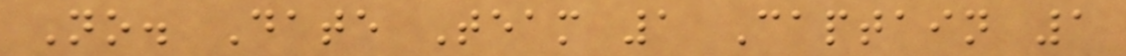No. Date Team 1 Captain 1
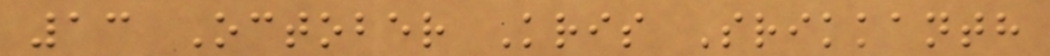13 October Kris Srikkanth
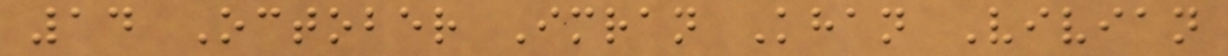14 October Imran Khan Vivian
